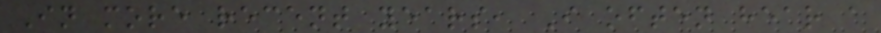In more recent years, I often hear a
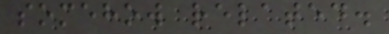somehow related.
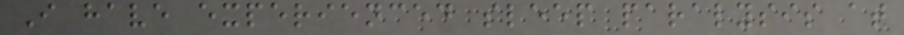I have experienced sleep paralysis at
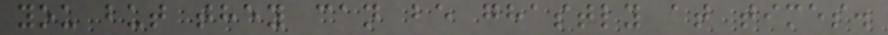you but they can be ghastly at times.
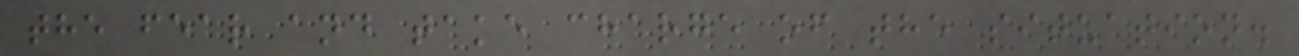the fear and take charge of the situation.
